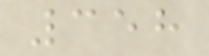358
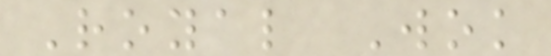Royal Wok
